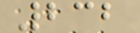232
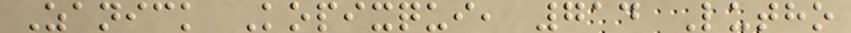Zanick Kopixqui, 714 Lutho
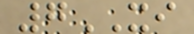7XI
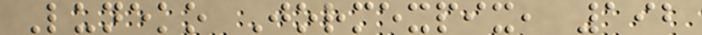Luneko Jormexpix, 192
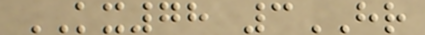KX78 3HR
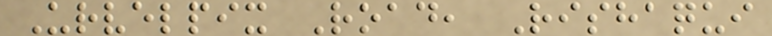Urvelpix Road, Rishaqui
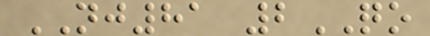NJ81 2QO
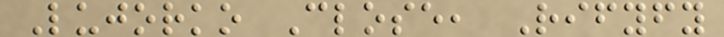Lujorko Close, Rifyfy
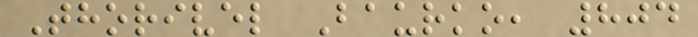Thorivel Baurko, 804
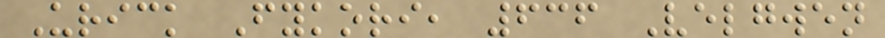Urick Fykori, 636 Velgwen
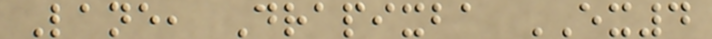Lane, Drapixba EX4
